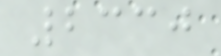2330
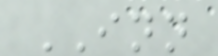INN
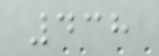438
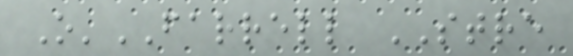O'FARRELL STRE
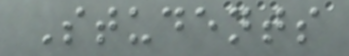Students
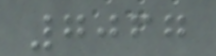7067
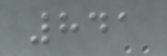841
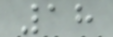18
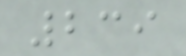239
